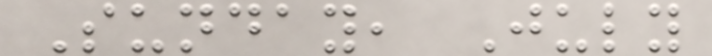Sunday, July
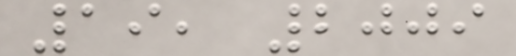19, 2009
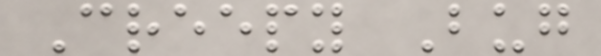Creepy Bug
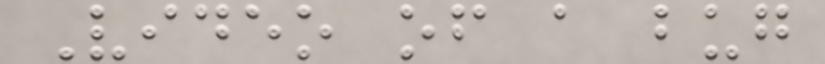Video of a bug
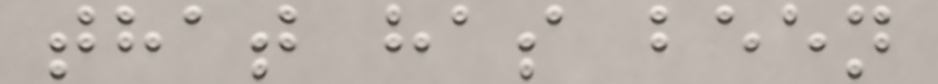that has been
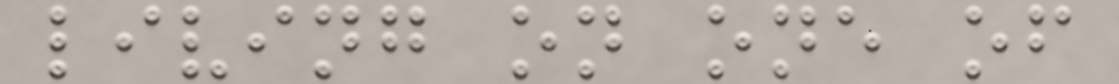living on one of
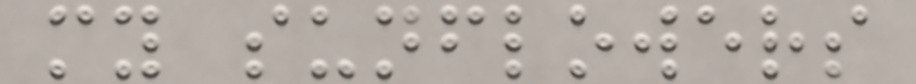my sunflowers
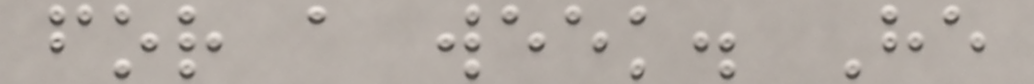for a week. He
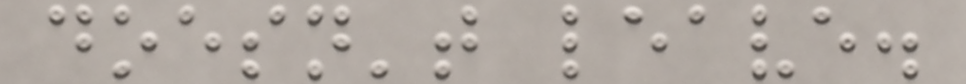doesn't leave.
